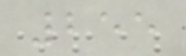255
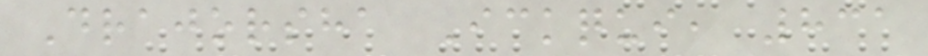Drajorsha Ickqui, 831
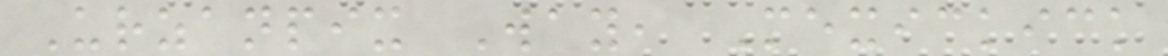Urzanpix Way, Mexickick
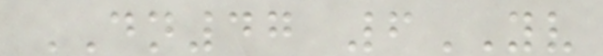DN47 6YV
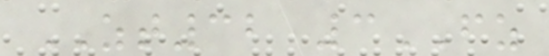ZT32 3FZ
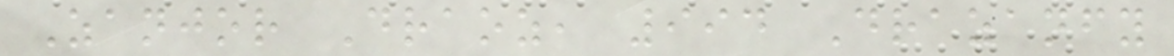Zanjor Draoz, 994 Drazanfy
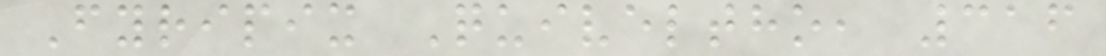Fyripix Quiveltho, 316
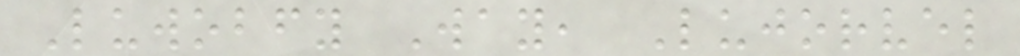Luwobfy Way, Lujorvel
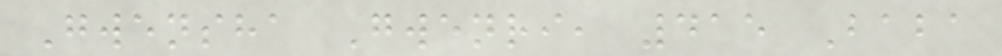Gwensha Gwenri, 415 Baba
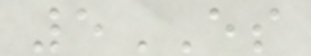5ES
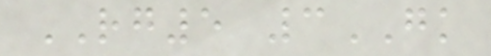RG5 3GK
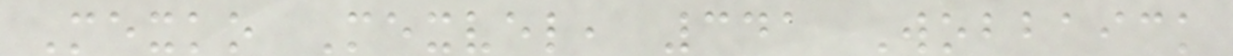Mexko Mexvel, 341 Wobbaick
